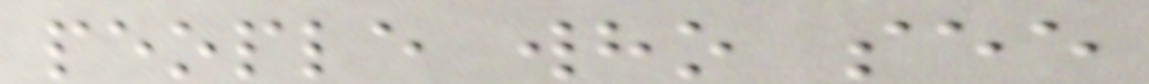people who see
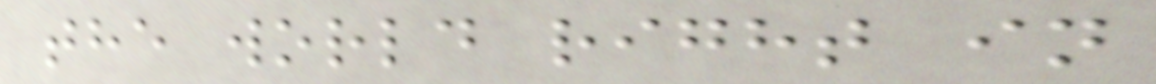the world right in
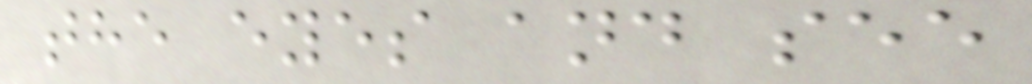the eyes and see
